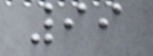99
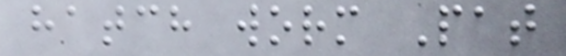hatch worm Pat
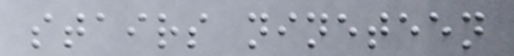stairs nineteen
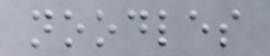noodles
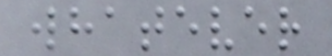whatever
